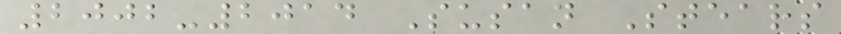2002-2014 Susan Stears
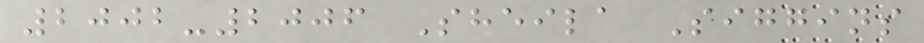2002-2006 Sheila Siggins
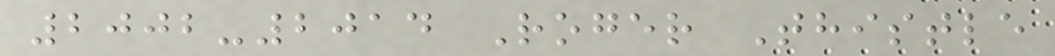2002-2014 Roger Thistle
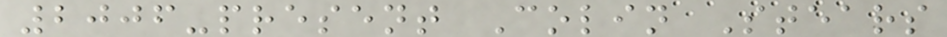2006-present Colin Stears
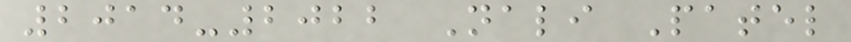2014-2022 Nali Patel
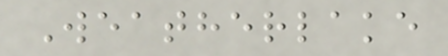Weatherlake
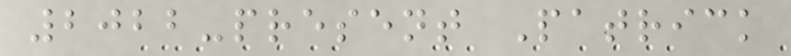2022-present Patrick
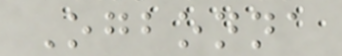Ogbonna
